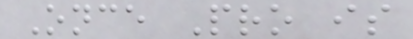Once Pro is
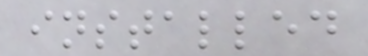installed
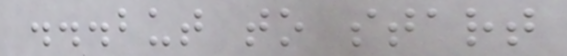...but to start
